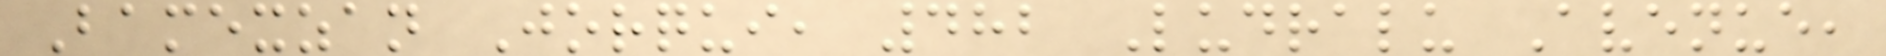Bamexzan Jorqui, 482 Ludralu Avenue,
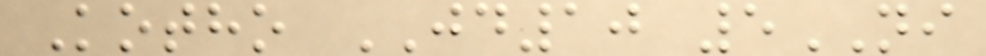Kotho JD10 5NI
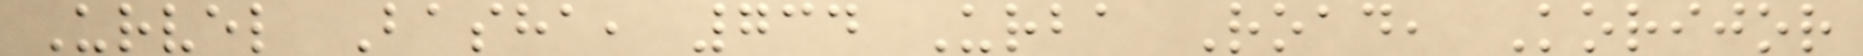Urvel Basha, 734 Urba Road, Korijor
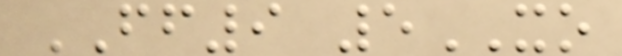FF9 5XO
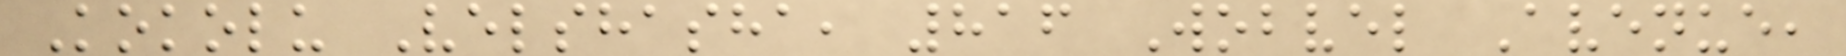Kokolu Velshasha, 816 Wobvel Avenue,
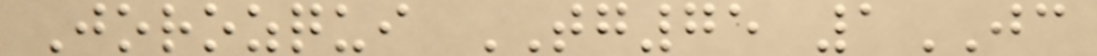Jorozqui TG75 1JC
